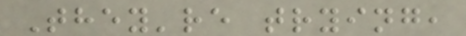They're trying,
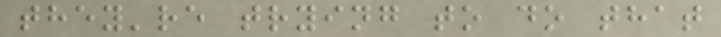they're trying to do that
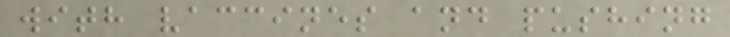with vaccines and pushing
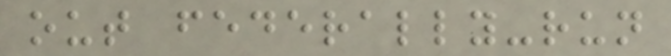out federally-run
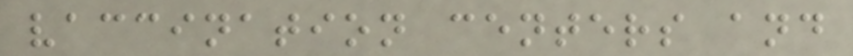vaccination centers and
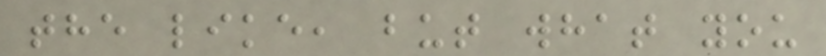the like, but what you
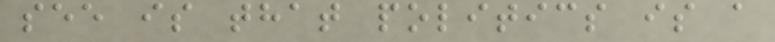see is that politics is a
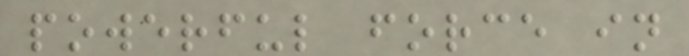powerful force in
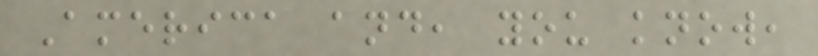America and, you know,
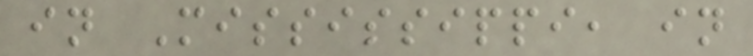in Mississippi, in
